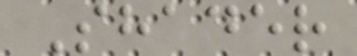Shader
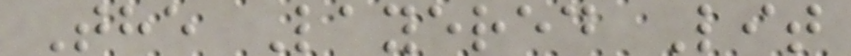The Layered Lit
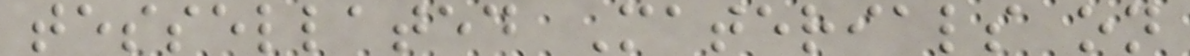tessellated Materials on
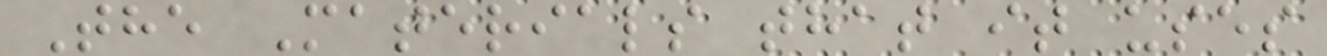The Materials that it uses
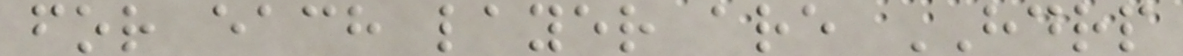for each layer are HDRP
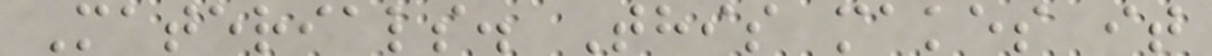Materials. This makes it
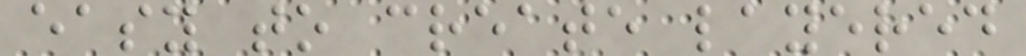easy to create layered
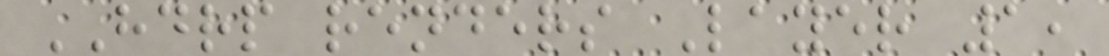HDRP renders Layer 1,
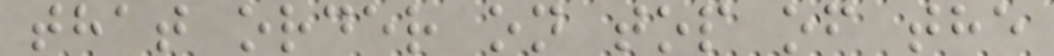that order on top of the
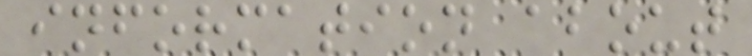information about
